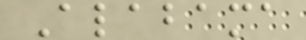Alabama
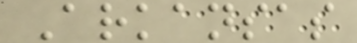Arkansas
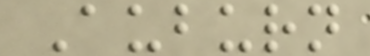Auburn
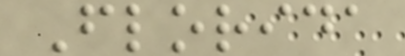Florida
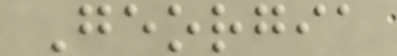Georgia
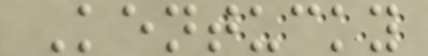Kentucky
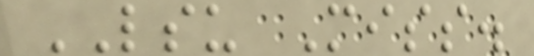LSU Miss.
